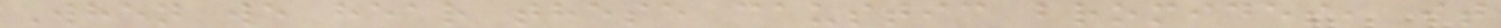When we hear these caustic bromides, it
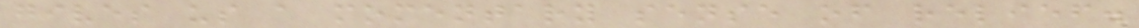gives us a momentary sense of relief.
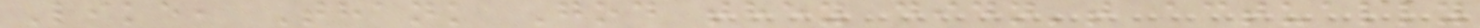Like, Thank God they didn't actually
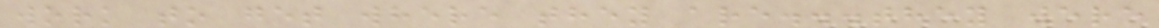work to get where they are...they were
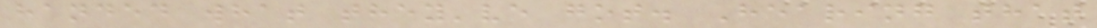handed what they've got. Hearing that
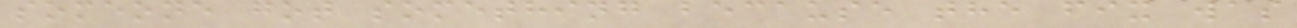someone got something because the fix was
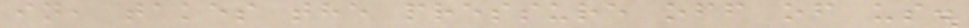in, takes the pressure off of us.
